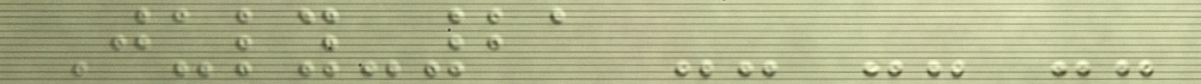July-21 -- -- --
